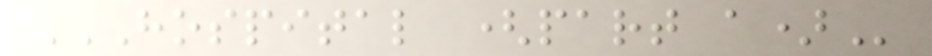HOSPITAL (PART A)
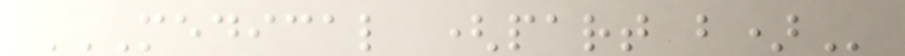MEDICAL (PART B)
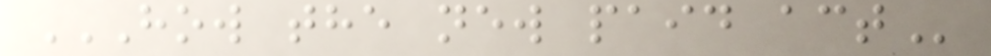HOW THE NEW PAID ACT
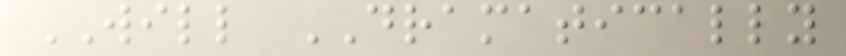WILL DRAMATICALLY
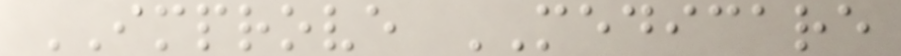IMPROVE MEDICARE
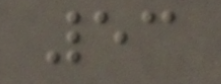53
